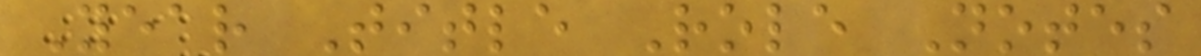Year Title Role Notes
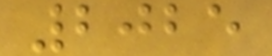2025
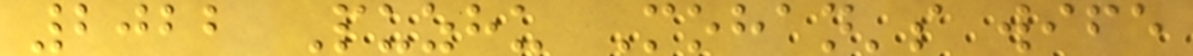2022 Puzhu Mohan's wife
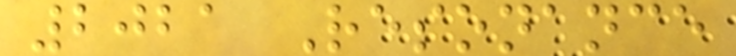2021 Resonance
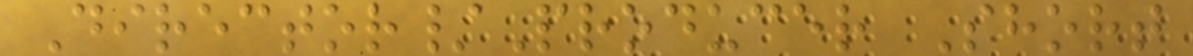Director/Producer Short
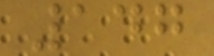147
